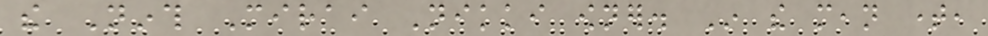the Ninth Mirai Nikki owner. In the mean time,
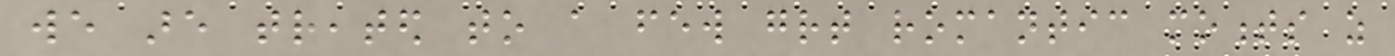we are treated to a few great romantic moments as
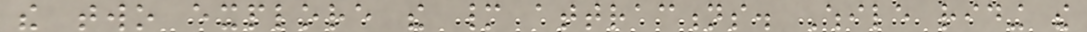the two explore the many attractions. While riding the
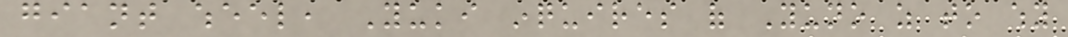giant wheel, Yuki inquires of Yuno as to why
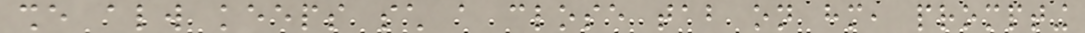she always keeps such a close tab on him, prompting
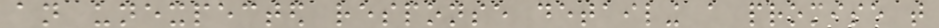an unexpected response detailing a promise that
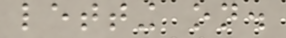letting on.
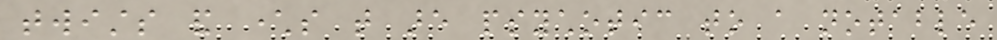twists and characters that are psychotic to a notable
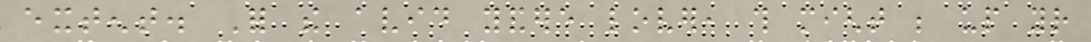extent. For the avid yandere lover, this might be up your
